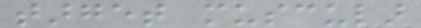target muscular
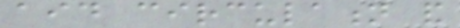aid circulation and
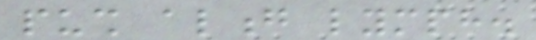push along lymph.
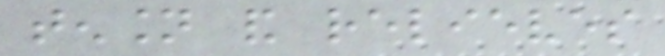tension and relieves
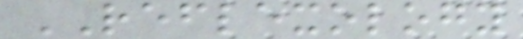REFLEXOLOGY
